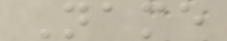Name
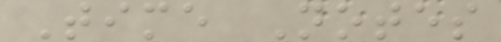Time Notes
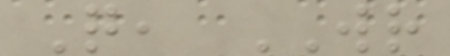Q, WR
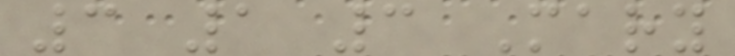3 1 3 Mary
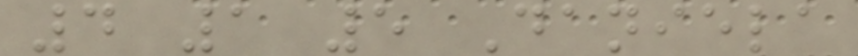4 1 5 Daniela
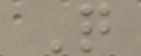Q
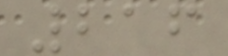216
